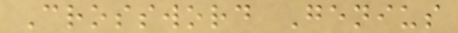Crossword Genius
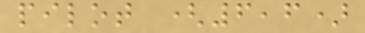pilot (6,6)
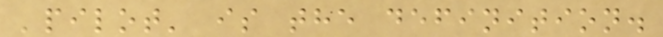'pilot' is the definition.
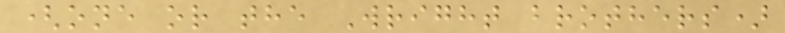(one or the Wright brothers)
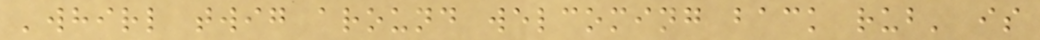'whirl twig around welcoming back rub' is
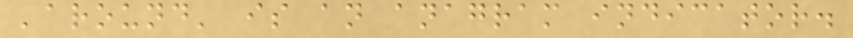'around' is an anagram indicator.
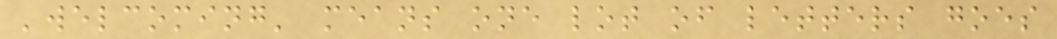'welcoming' means one lot of letters goes
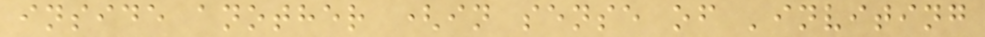inside another (in sense of 'inviting
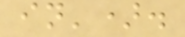in').
